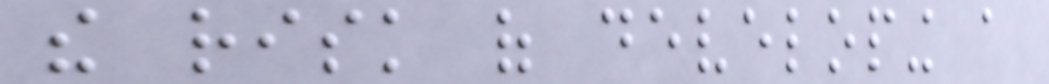the risk of developing a
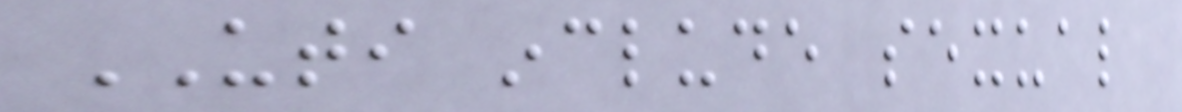UTI include sexual
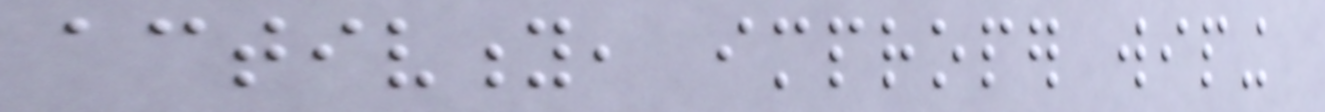activity, improper wiping
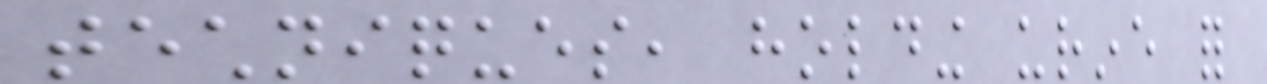techniques, holding urine for
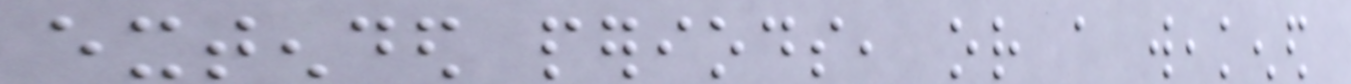extended periods, or a weakened
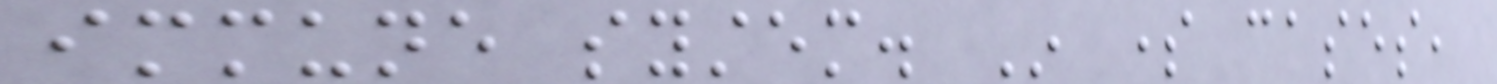immune system. In some cases,
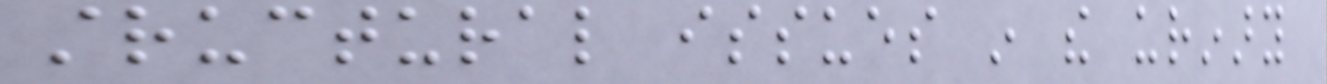structural issues in the urinary
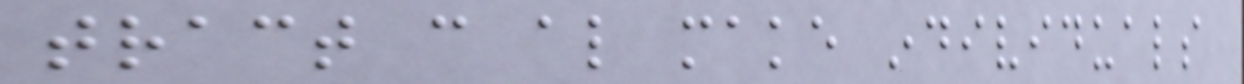tract can also make individuals
